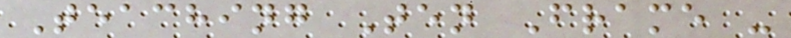Teaching Ten Frame -
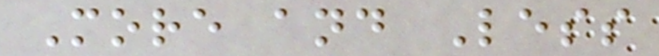More and Less
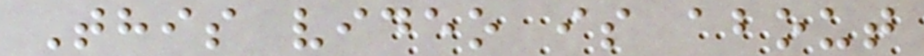This video is about
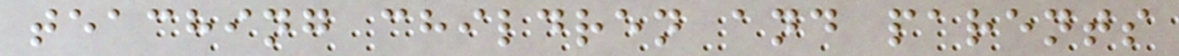teaching children and parents
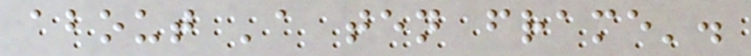about 'a ten frame'.
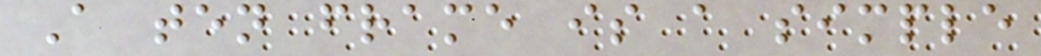A ten frame is a simple
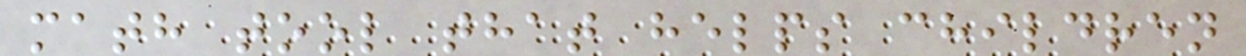math tool that helps children
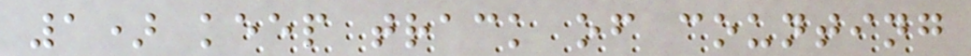1) keep track of counting
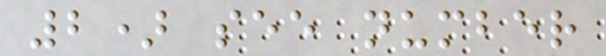2) see number
